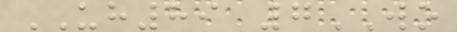UH89 7WO
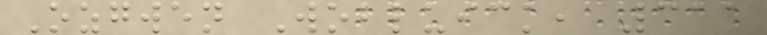Ozgwen Wobluick, 311
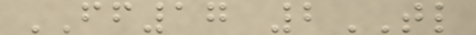FF17 2TL
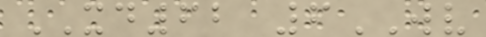XD62 6WV
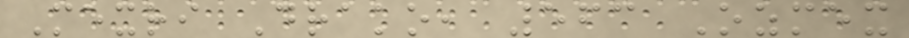Mexri Drako, 563 Ozmex
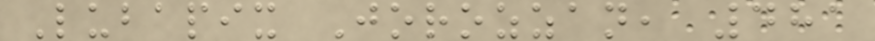Lubapix Jorozzan, 481
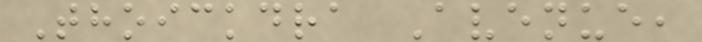Thoickdra Avenue,
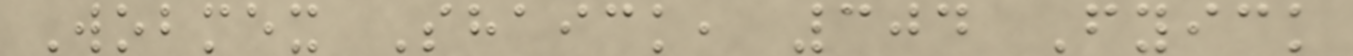Wobmex Shaick, 304 Fyick
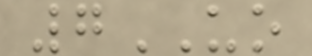7UO
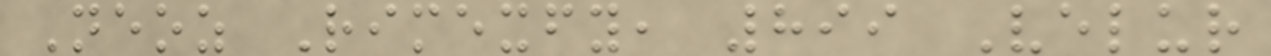Neoz Rimexfy, 899 Velur
